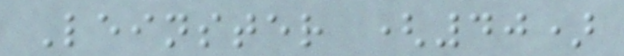Leinster (40)
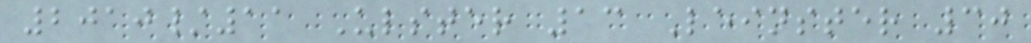2010/11 Ulster 13 Leinster 30
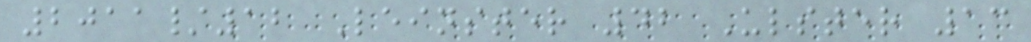2011/12 Leinster 42 Ulster 13
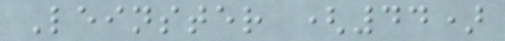Leinster (44)
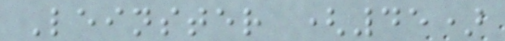Leinster (45)
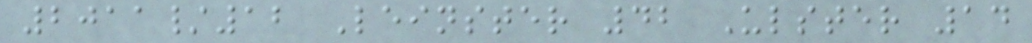2011/12 Leinster 42 Ulster 14
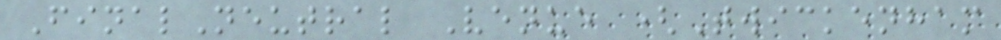FinalNeutral Venue (Twickenham
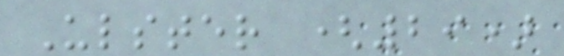Ulster (29)
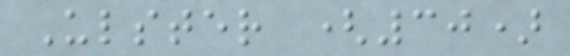Ulster (30)
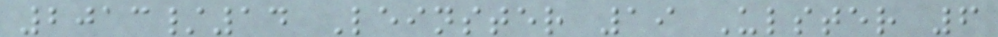2013/14 Leinster 19 Ulster 6
